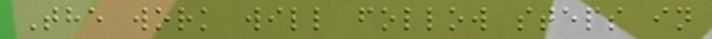The work will follow steps in
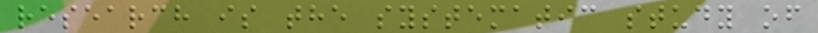research is the systematic study of
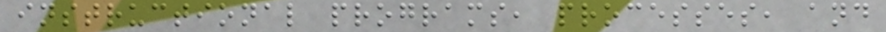instructional programs, processes, and
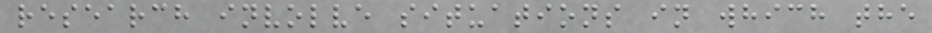research involve situations in which the
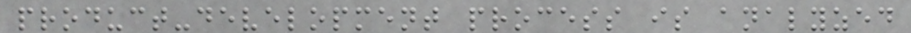product-development process is analyzed
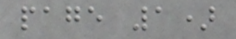page 1)
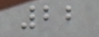22
